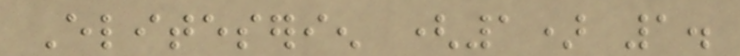Eliteserien (1) 1.
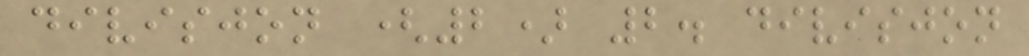divisjon (2) 2. divisjon
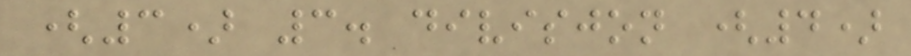(3) 3. divisjon (4)
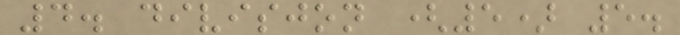4. divisjon (5) 5.
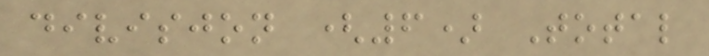divisjon (6) Total
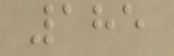185
